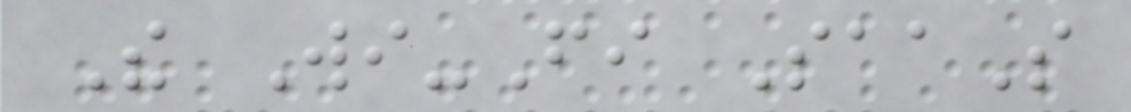The Wi-Fi SaaS
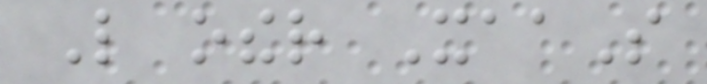Like other XaaS
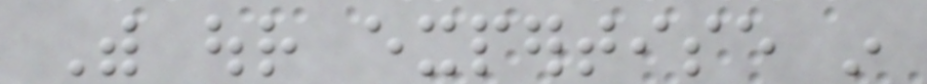With our expertise in
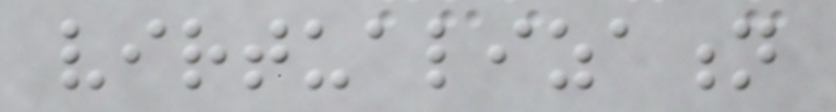virtualization
